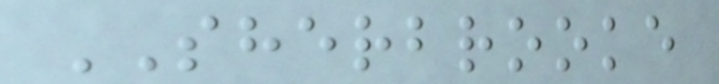SHERBROOKE
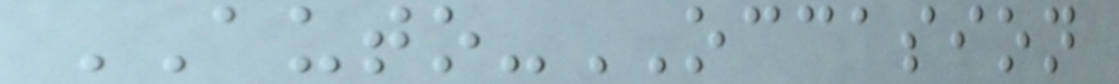AUTO-OCCASION
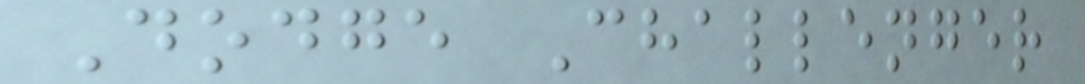Dodge Challenger
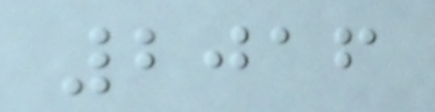2016
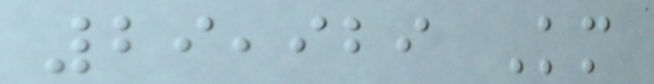29,929 Km
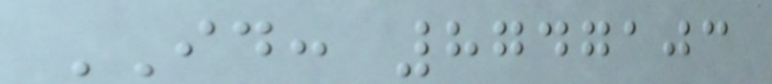ID: 8747103
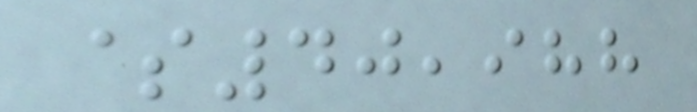$40,988
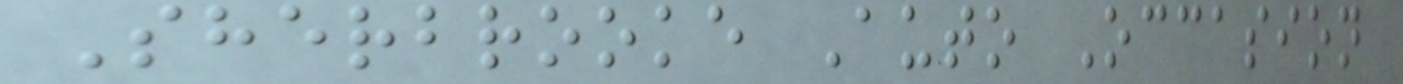Sherbrooke Auto Occasion
